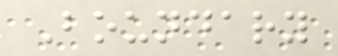Boundary
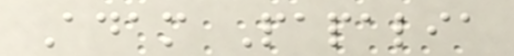Adam Papalia
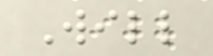Will
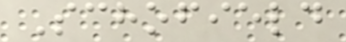Schofield
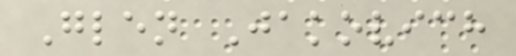Glen Jakovich
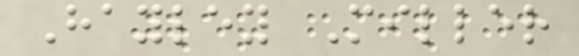Hayley Miller
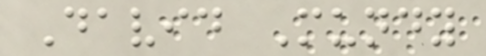David Mundy
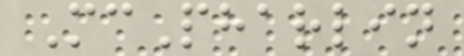McPharlin
